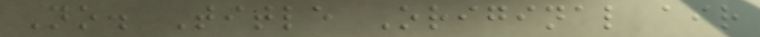No. Title Original air
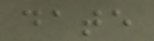date
